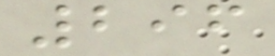296
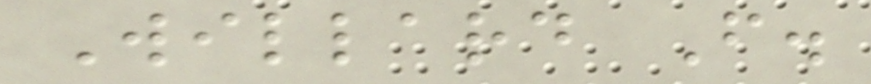Willard F.
